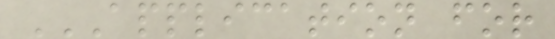APPLICATION FOR
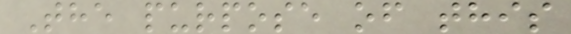The purpose of this
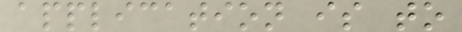application is to
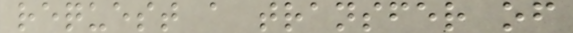request a transfer of
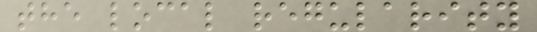the local regularity
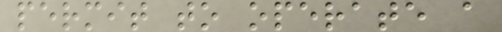permit to operate a
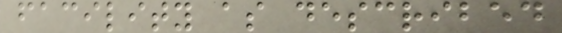facility as described
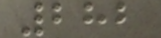282
